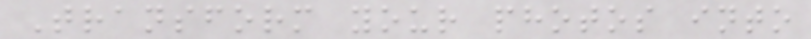Transform your photos into
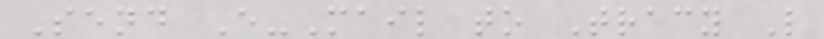Send E-Mail to Tracy L
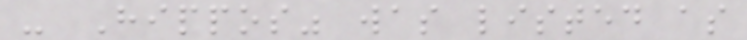- Hippos" was listed as
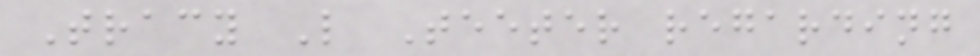Tracy L Teeter regarding
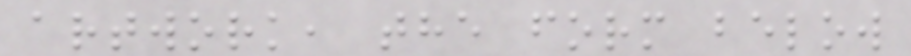artwork, the form below
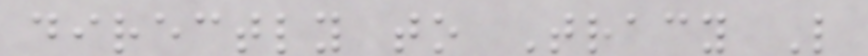directly to Tracy L
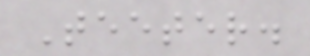Teeter.
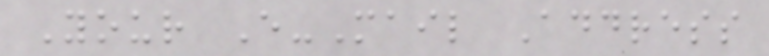Your E-Mail Address
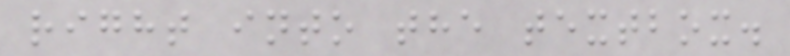right into the textbox.
